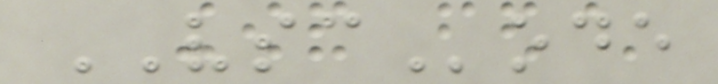VSCode
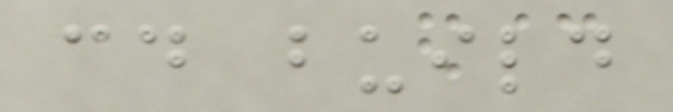cd build
